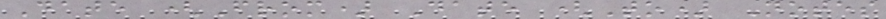Date (From) Date (To) Notes
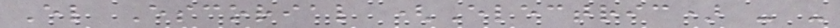El Escorial (Electric) - -
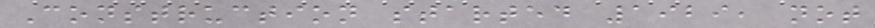Construction started 1929, not
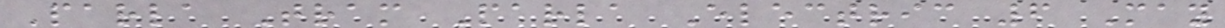Parla Tram Parla Electric 6 May
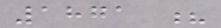1871 ?
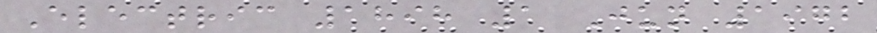Electric 1898 1 Jun 1972
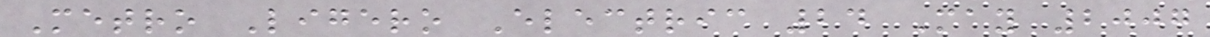Metro Ligero Electric 24 May 2007
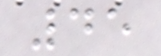45
